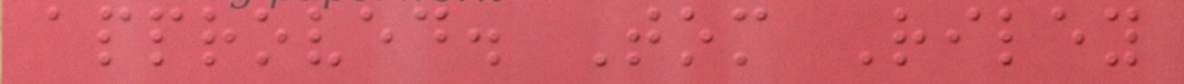approved. Tom Riley
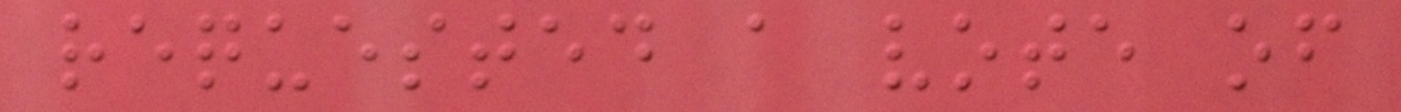requested a vote of
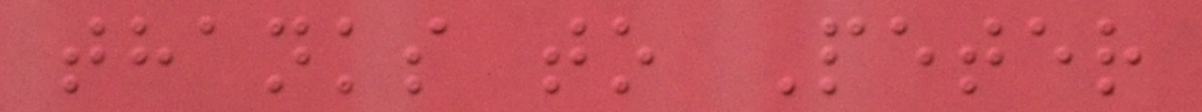thanks to Peter
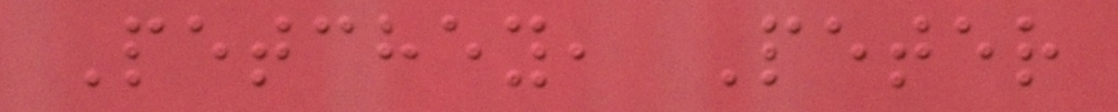Petchey, Peter
